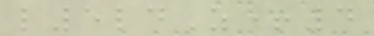l5ldZ+4
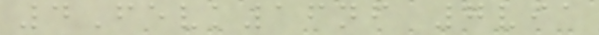4Fevk16nf 7via
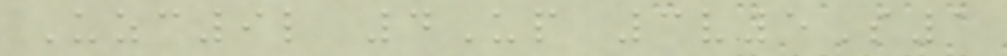Uzc9l 4Up 3v5S1
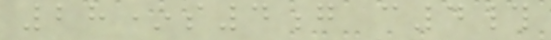28*s4g c4#
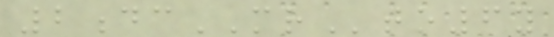2dcMRto6y
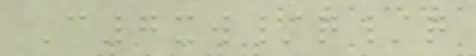C7xw/q/q
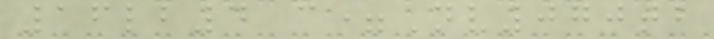16lb4 c=Nv070tb
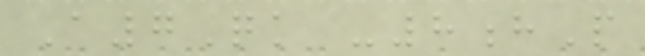A7Qk -8hP
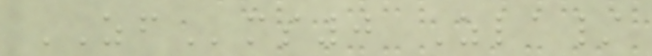ZFms0 Zla/
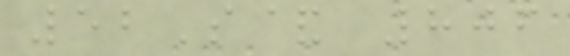52S& 806
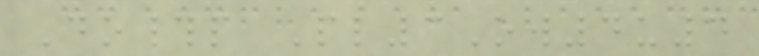Do#p Pl3Ow4u4
